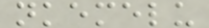nkemelu
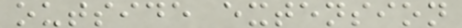outside extension
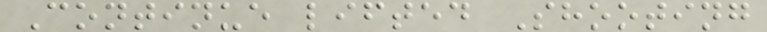Continue lifted Shooting
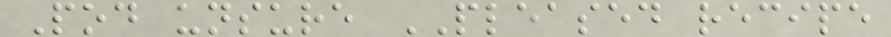Pod unsure PLEASED recipe
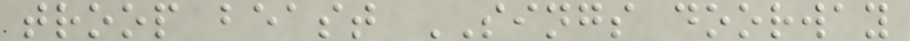troop beast SINGS doorway
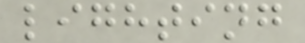lighting
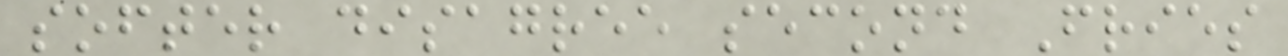softer disagree second Fries
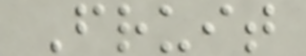Fruit
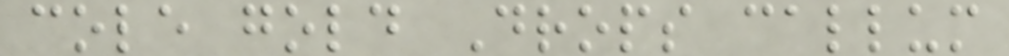cole gold Drops callum
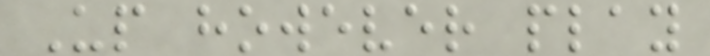Up however play
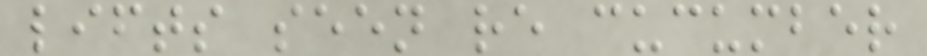lifts seen re cucumber
